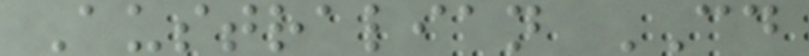Australian CD
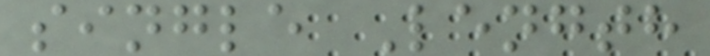single Length
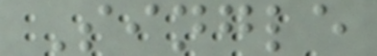Single
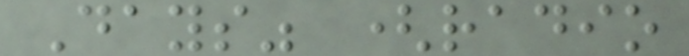Days" (radio
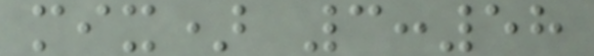mix) 3:58
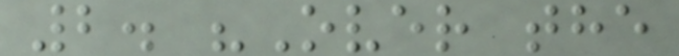2. "Over the
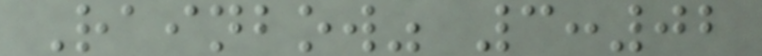Rainbow" 3:02
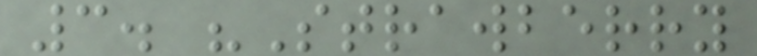3. "Strawberry
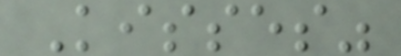Kisses"
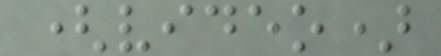(video)
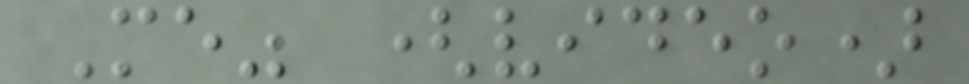Me" (video)
